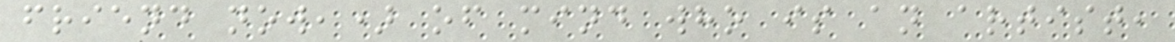friend now,) of mind who is an artist,
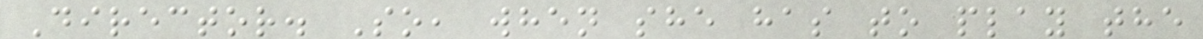Director. So, when she has to play the
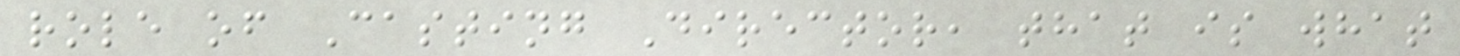role of Casting Director, that is what
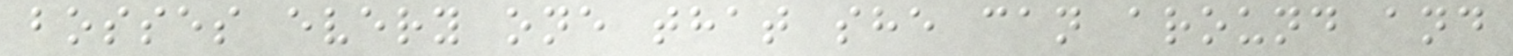bosses every one that she can around and
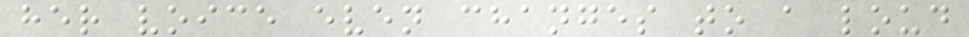her voice even changes to a loud
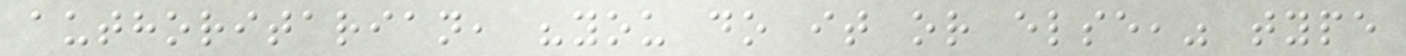authoritarian, "you do it or else," type
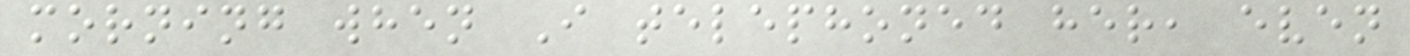morning when I telephoned her, even
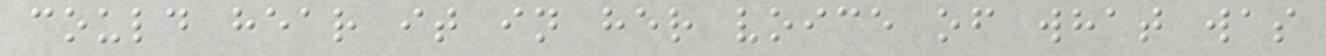could hear it in her voice of what was
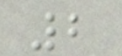2
